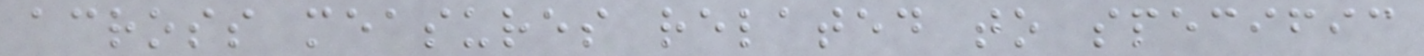across measures related to specific
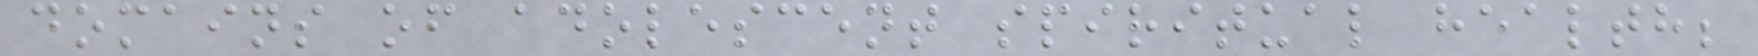domains of adolescent spiritual health;
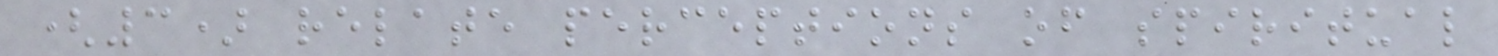(3) relate perceptions of spiritual
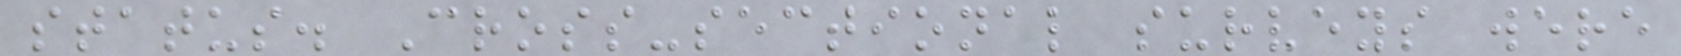status. Cross-sectional surveys were
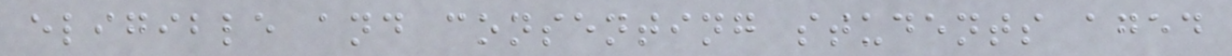eligible and consenting students aged
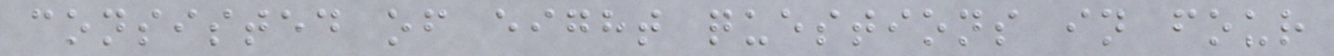consisted of eight questions in four
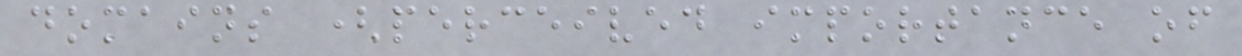domains (perceived importance of
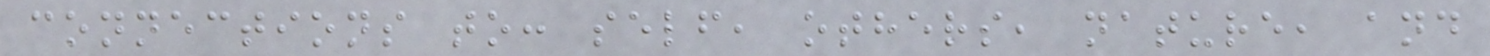connections to: self, others, nature, and
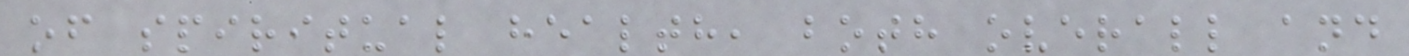of spiritual health, both overall and
